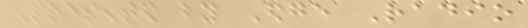Presented by Edge Radio
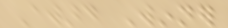Award Winner
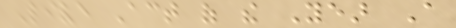Live Act of the Year A
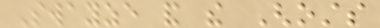Swayze and the Ghosts
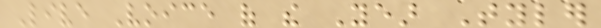Live Voice of the Year Tyler
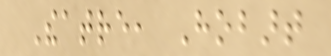Theatre, Hobart
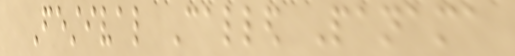Festival Called Panama
